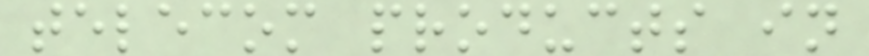telecom products in
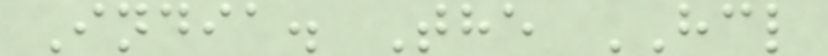India. The HCL
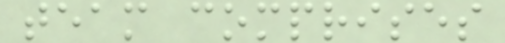team comprises
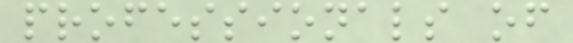professionals of
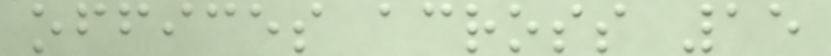offices across 15
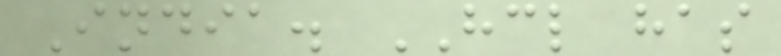India. HCL has
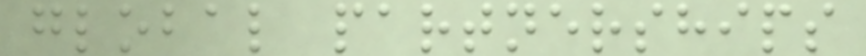global partnerships
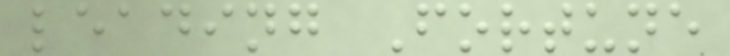leading Fortune
